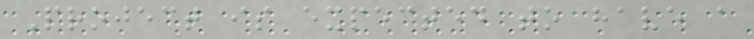Project is expected to have a
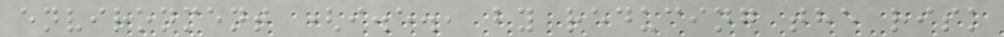environment (i.e., by reducing the risk
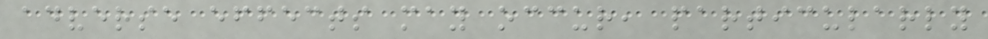adverse effects may occur, particularly
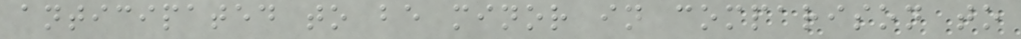anticipated to be minor in comparison to
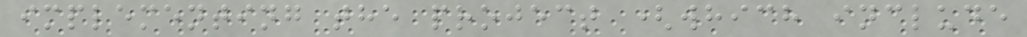implementing the project (which include
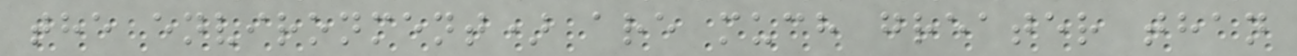the environment) are much greater than
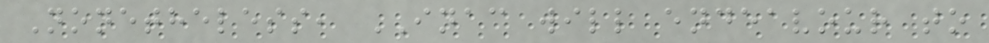Nonetheless, INAC will endeavour to
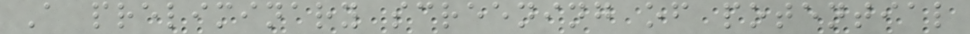A preliminary screening of potential
